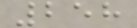258
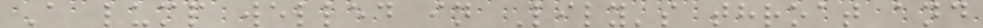A lump welled in Lily's throat and
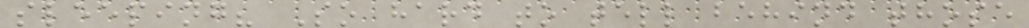sleeping? So hard to tell behind those
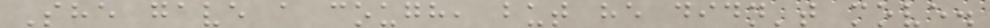She gave a cough, but he didn't move.
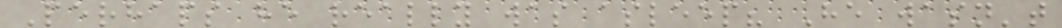Perhaps he really was asleep? He wasn't
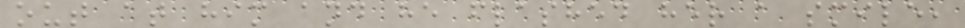out at him and he flashed her a smile,
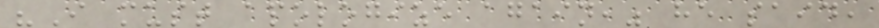"I must apologize again," he said,
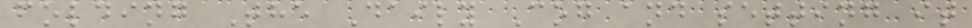folding The Daily Cog and setting it
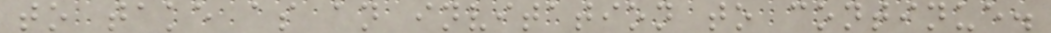to take as an invitation to continue.
